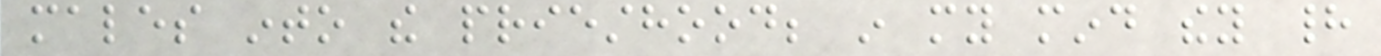males into the priesthood; in my mind they had
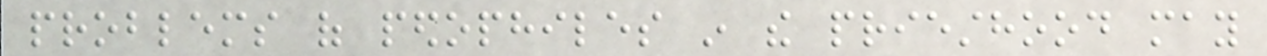problems of pedophiles in the priesthood may
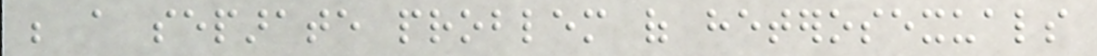be a separate problem of heterosexuals
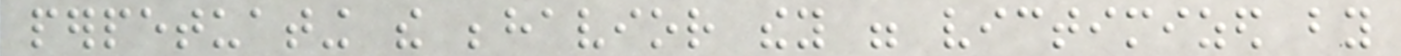perpetuating the behavior they were victimized by
